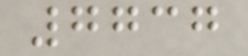7737
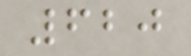620
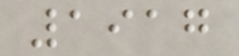1917
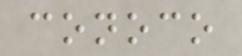conoco
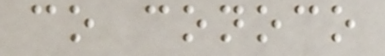co conoco
